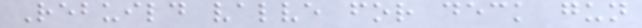Rebuild valve for deck gun
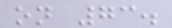on 73.
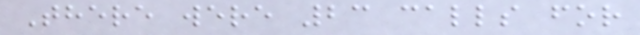There were 23 calls for
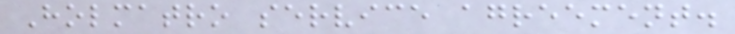Holmatro service agreement.
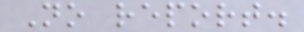No report.
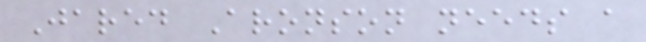Jared Aronson needs a
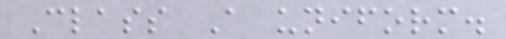Class A uniform.
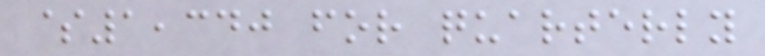$1,340 for quarterly
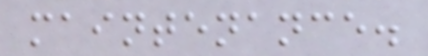maintenance.
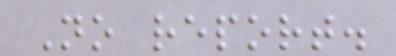No report.
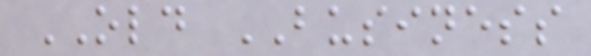OLD BUSINESS
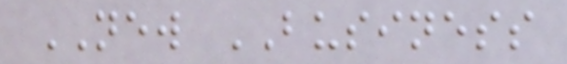NEW BUSINESS
